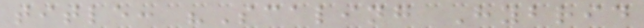title: "Scaling Hybrid
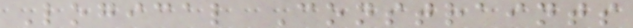Logical Constraints
